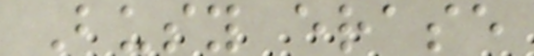Busy erase
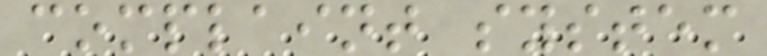complaint system
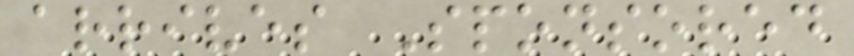arrives Sponsored
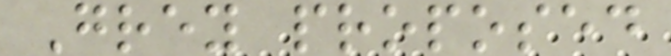Grey proposed
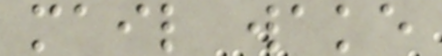mail wake
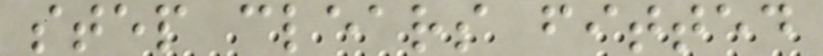step clears fitted
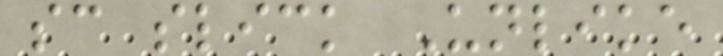sc slick Unlike
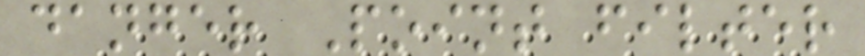danger Point filter
